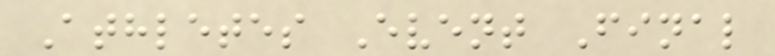Athletes Event Final
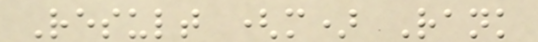Result (m) Rank
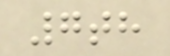7th
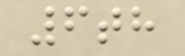6th
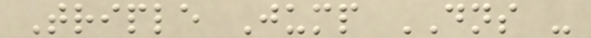Triple Jump DNS -
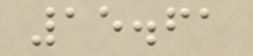15.61
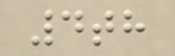4th
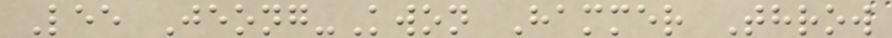Lee Jeong-Kwon Hammer Throw
